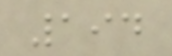194
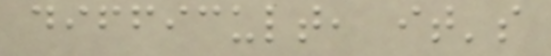difficult, it's
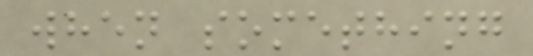when something
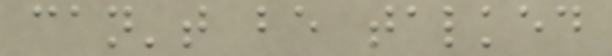can't be talked
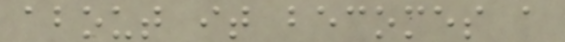about it becomes a
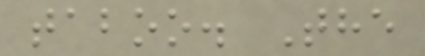taboo. The
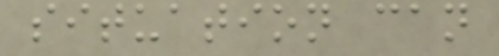situation can
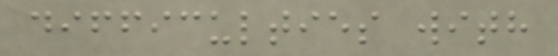difficulties with
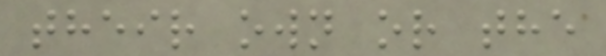their own or the
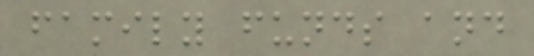family funds and
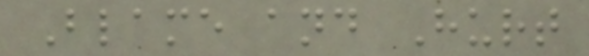Blame and Hurt
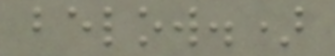below.)
